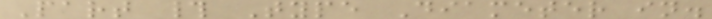Part # Type Diameter in.
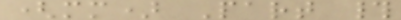(mm) Part #
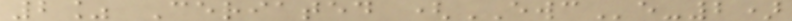2% Ceriated (EWCe-2)
